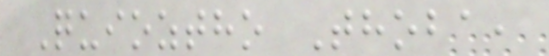Quioztho Thoba,
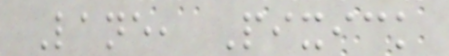Lane, Pixick
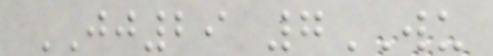JJ29 7WU
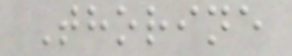Thorine
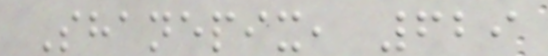Shanepix, 629
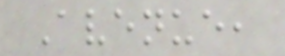Avenue,
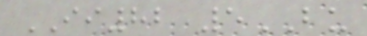II82 5BU
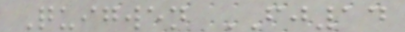Quigwen FJ14
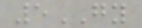5GY
